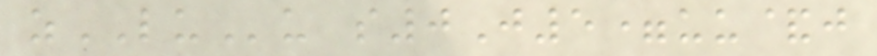zLUu s0J5=uu&j
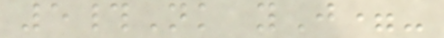5#Nk yJ=-
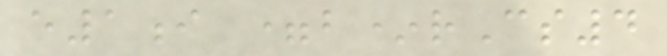e1i =b*rCs4
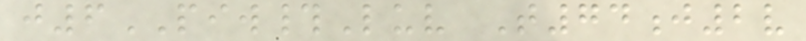j6PIW#Luv T74j2v
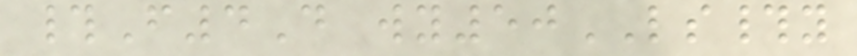#F4D wy50LS#y
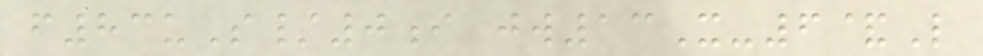f83uS/0i jw13X-6&L
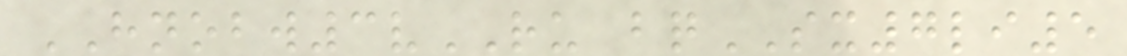HNOBW3vRU bqSX7li5
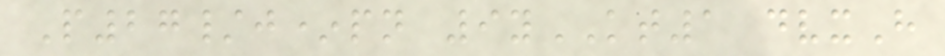P27/j*pn 9yKT1 dvxH
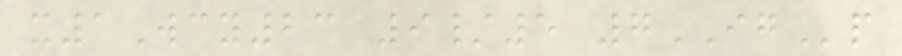x1Wcy23 9/5 7IGp
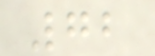72
